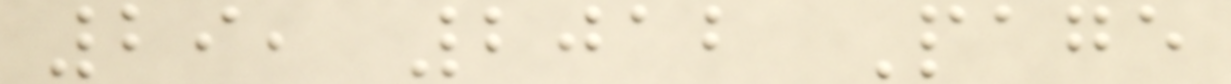29, 2012 Page
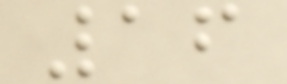16
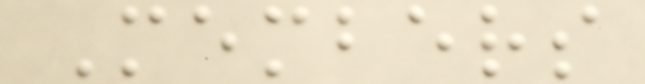Members
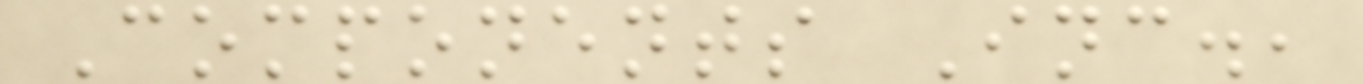Components Inc.,
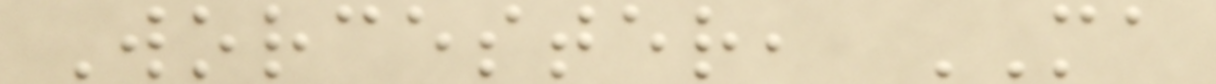Worcester, MA
